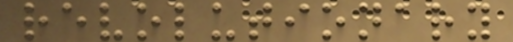revolutionary
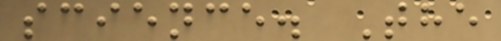science. The
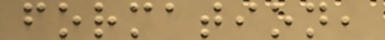formation,
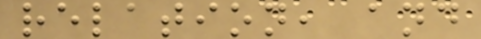relation, and
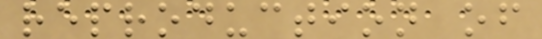reproduction of
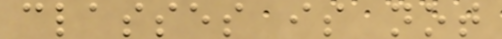classes is not
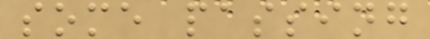some passing
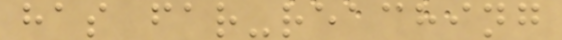has far-reaching
